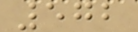572
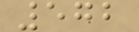572
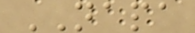NAPA
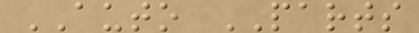AUTO PARTS
